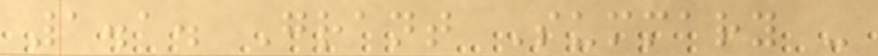1.1. Grant Summary -
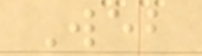Web
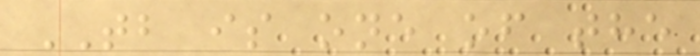TB is one of the
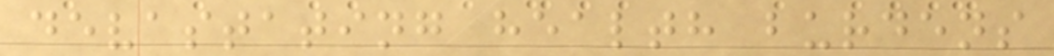devastating health burdens
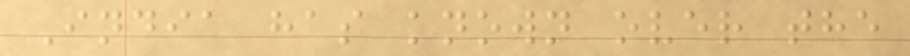India has known over the
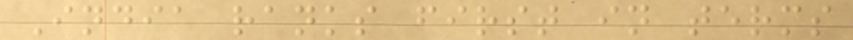India ranks first in terms
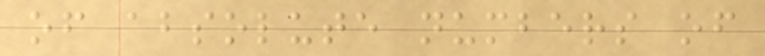of absolute numbers of
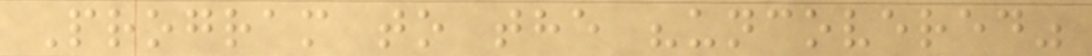Program to the "uncovered"
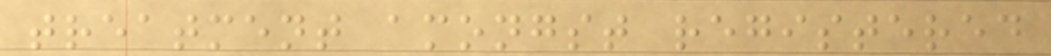treatment amongst registered
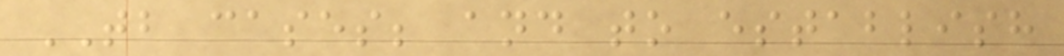TB cases; and to establish
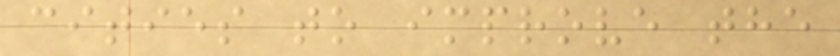cities to improve the
